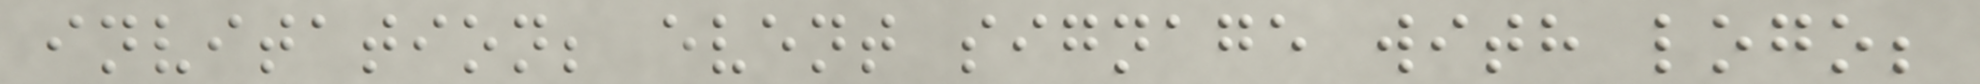invitation; event signage with logo;
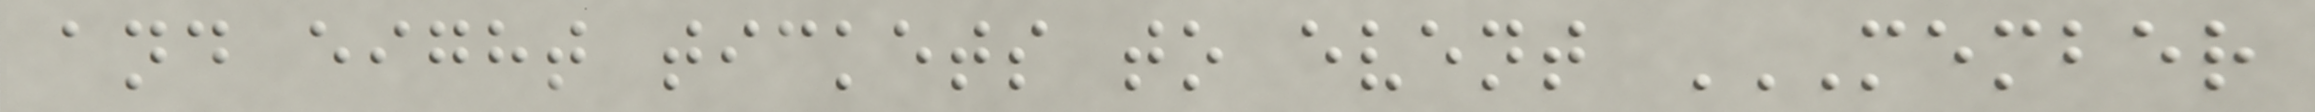and eight tickets to event MEMBER
